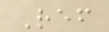Ref
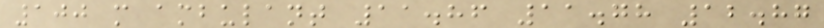100 m ambulant 11.86 11.78 12.87
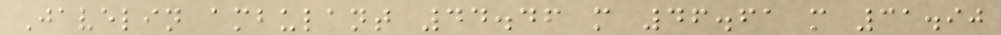Javelin ambulant 44.46 m 46.61 m 31.90
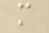m
